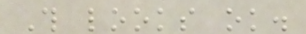This looks ok.
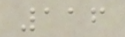116
